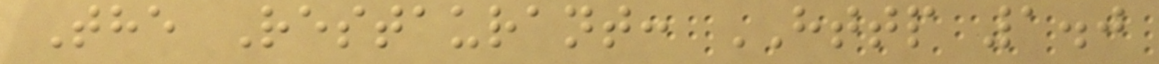The Restaurant: HTTP 1.0
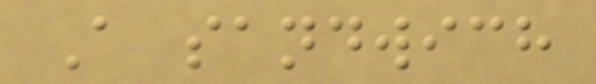A sandwich
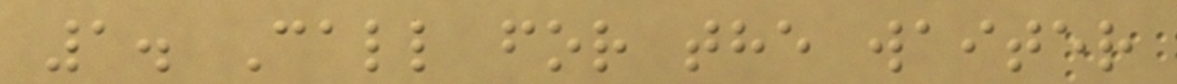1. Call for the waiter
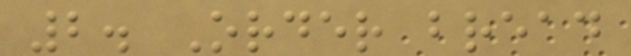2. Order bread
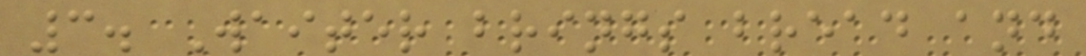3. Waiter brings bread and
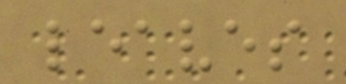leaves
